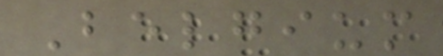Belgium
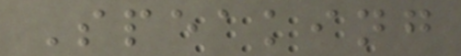Speaking
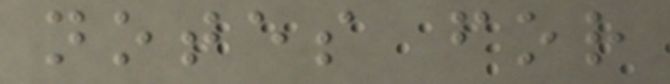notes for
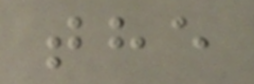the
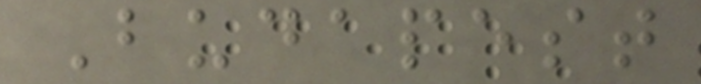Budapest
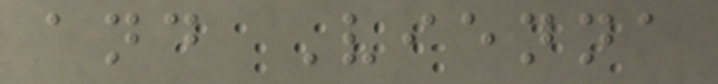and Vienna
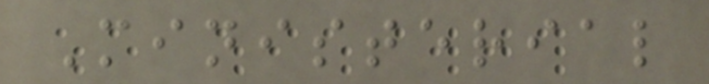Ministerial
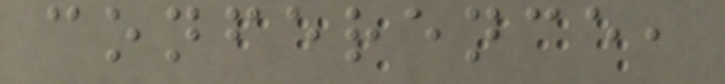conference,
